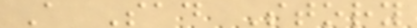A Sad Story
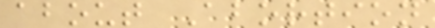about Abortion
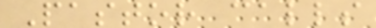Pastor calls
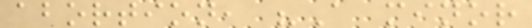abortion, "A minor
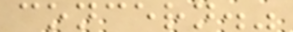concern."
